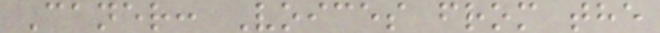Caner: Voices from the
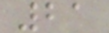21
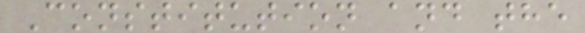Constitution and the
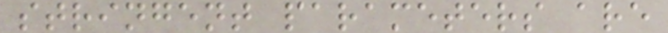stringent parameters are
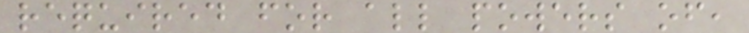required for all powers of,
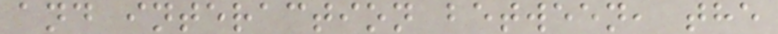and interaction between, the
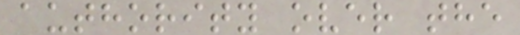authority over the
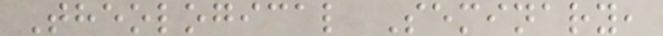Theological Seminary,
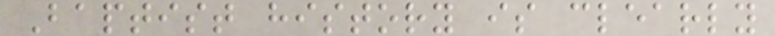Baptist history is clearly
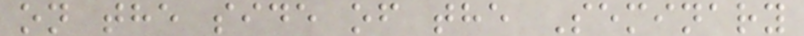on the side of the Seminary
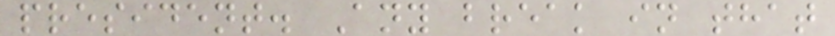president. Any break in that
